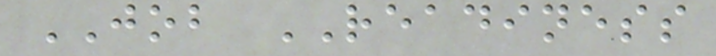JOB READINESS
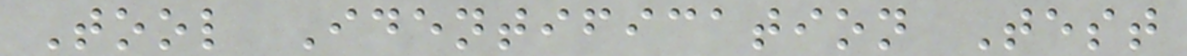Tool Identification Test
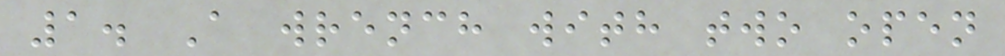1. A wrench with two open
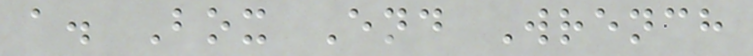a. Box End Wrench
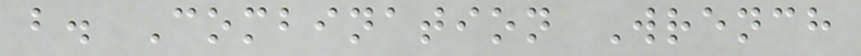b. Combination Wrench
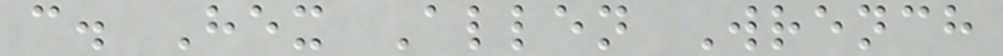c. Hex Allen Wrench
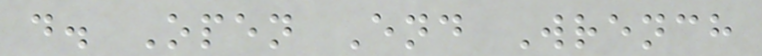d. Open End Wrench
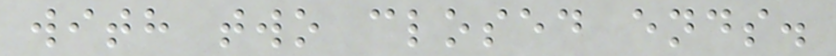with two closed ends.
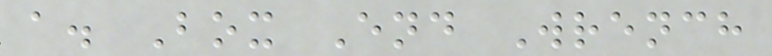a. Box End Wrench
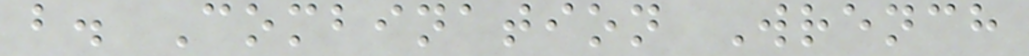b. Combination Wrench
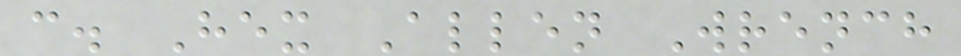c. Hex Allen Wrench
